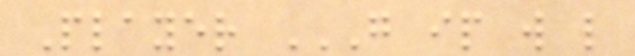Player G IP W L
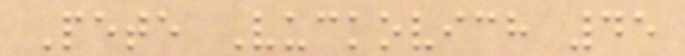Pete Vuckovich 45
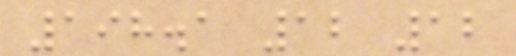198.1 12 12
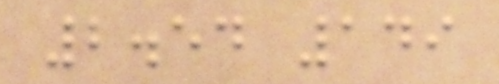2.54 149
